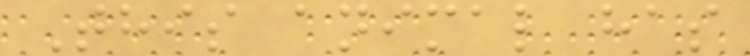This animal has
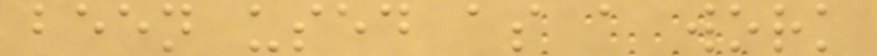been used as a work
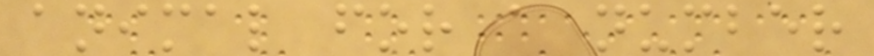animal for a number
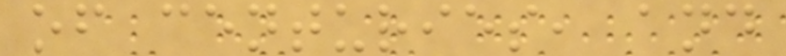of centuries, and
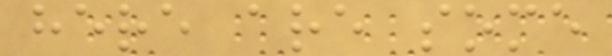here are some
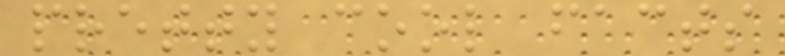pretty cool facts
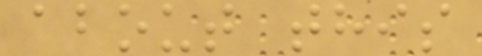about this
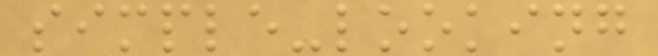simple-looking
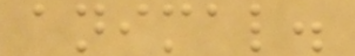animal.
